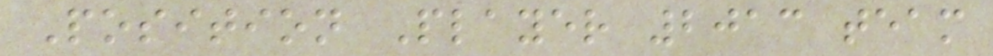Position Player 2013 team
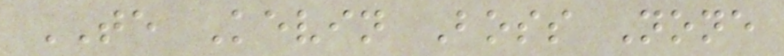TE Kevin Boss None
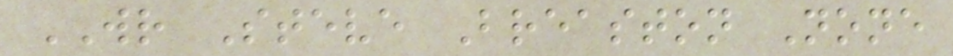WR Steve Breaston None
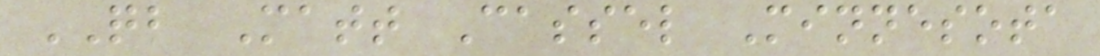QB Matt Cassel Minnesota
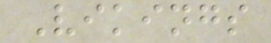Vikings
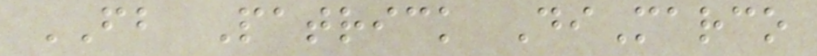FB Patrick DiMarco
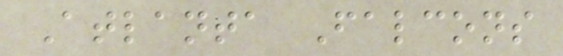Atlanta Falcons
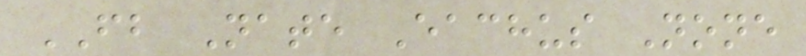FB Nate Eachus None
